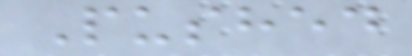Pushed
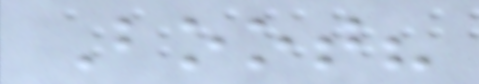Boot?
